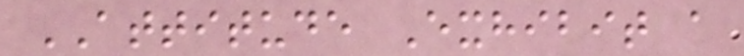ATTITUDE Exhibit a
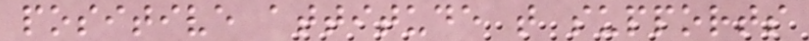positive attitude that supports
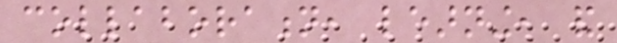collaboration, learning, and
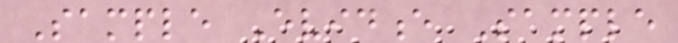Sample Evidence Sample
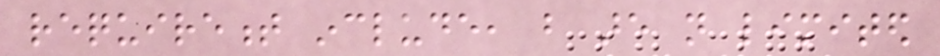requirement include, but are not limited
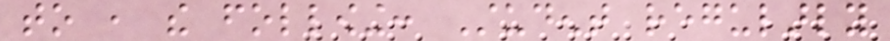to , the following: Student regularly
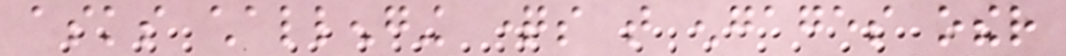asks challenging questions that engages other
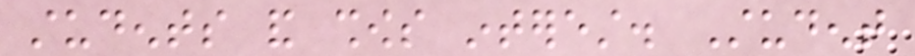students and shows interest. Student
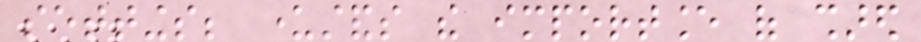settings; understands the importance of shared
